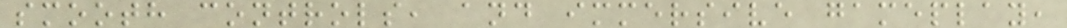smooth controls, and immersive gameplay,
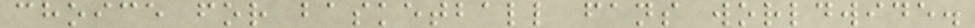choice for basketball fans worldwide.
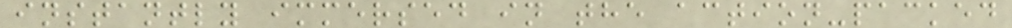instantly immersed in the action-packed
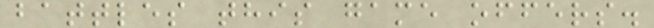battles this game offers.
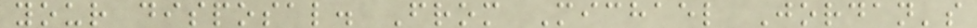your disposal. From Michael Jordan's
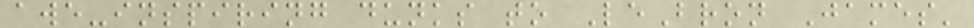awe-inspiring dunks to LeBron James'
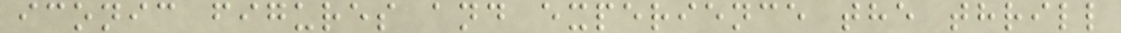iconic figures and experience the thrill
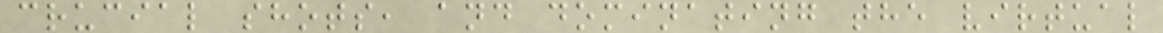crucial shots, and dominating the virtual
